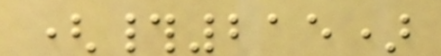(#215)
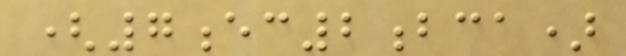(7ec2bca)
